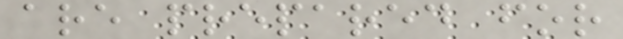are prepared for
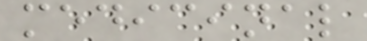medicinal
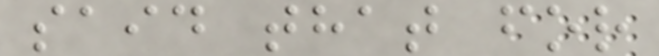said that for
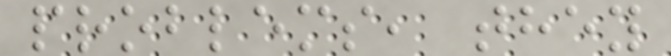problems, they
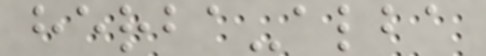herba-alba
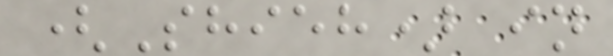(Shieh) in
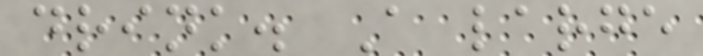drink. A large
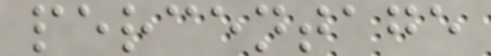percentage
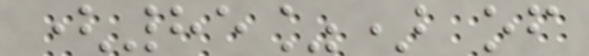(85%) of
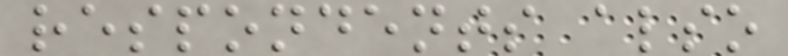respondents also
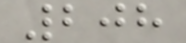208
